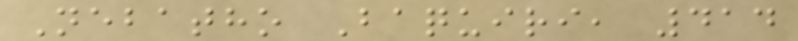Nebatho Baquiri, 414
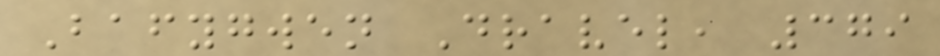Bafygwen Dravel, 379
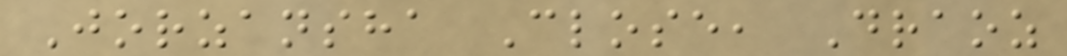Jorzansha Close, Draoz
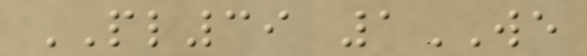PL39 1WE
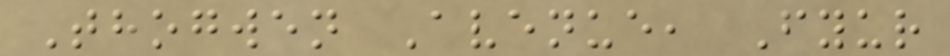Thogwen Avenue, Fyur
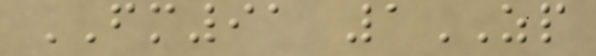FM91 1ZP
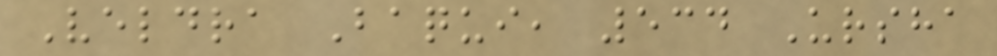Veldra Baqui, 534 Ursha
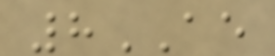8AE
